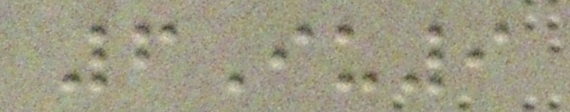6Iu9
